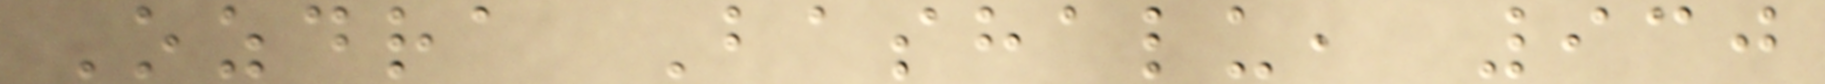Ozdra Bashalu, 930
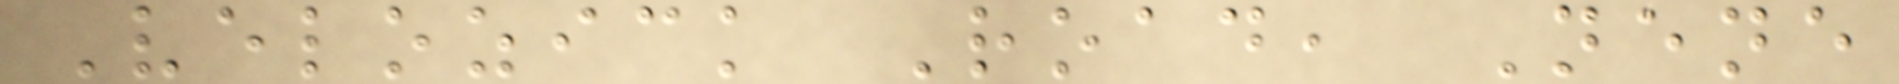Velozick Road, Nene
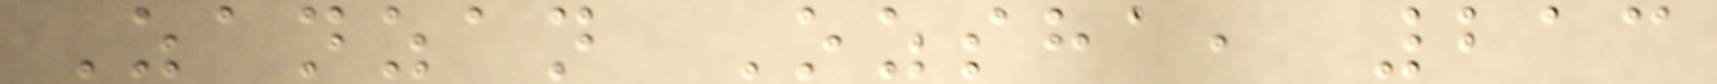Zanzan Ozsha, 213
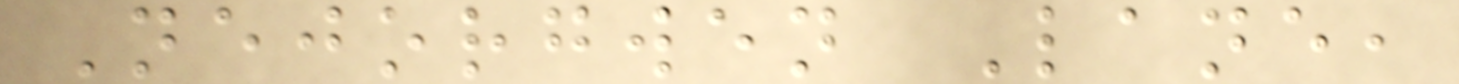Nejorgwen Lane,
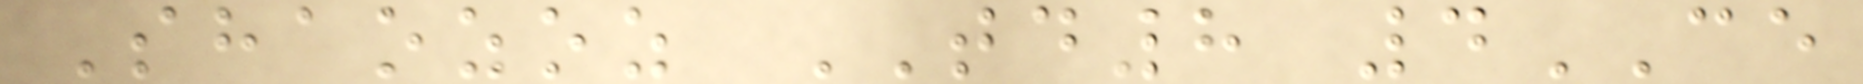Shaozoz TD8 4CE
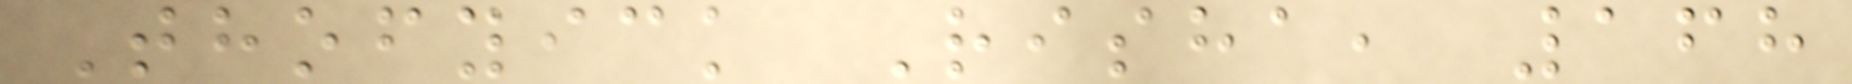Thofyick Risha, 168
